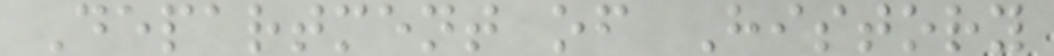Department of History
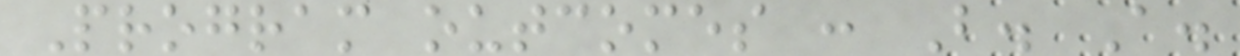Program outcomes : B. A.
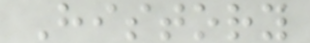History
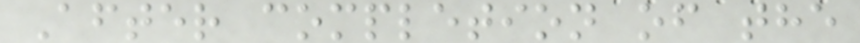After completion of the
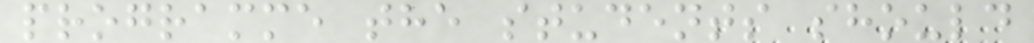programme the students should
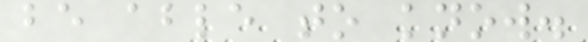be able to know.
